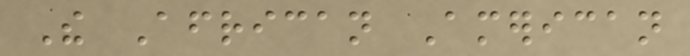The African American
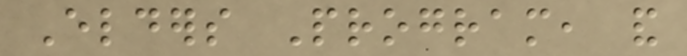Elders Program, and
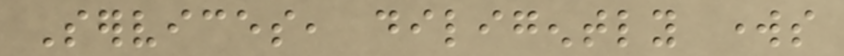Services, diligently works
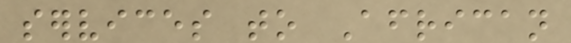services to African
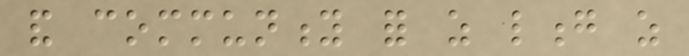and community for as long as
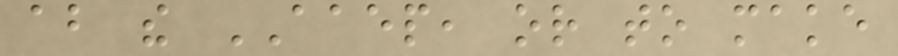about the AAEP, or to make
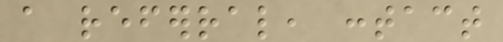a referral, contact
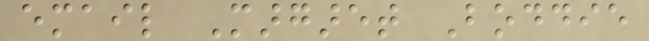email Margaret Boddie
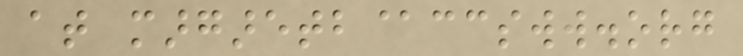at margaretb@ccsww.org
